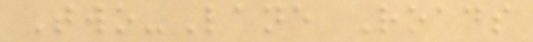Two-Lane Roads
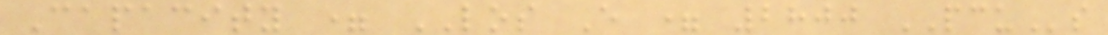Capacity = LOS E = 2800 PCUs
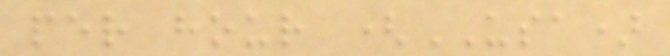per hour (USA)
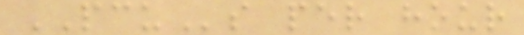PCUs per hour
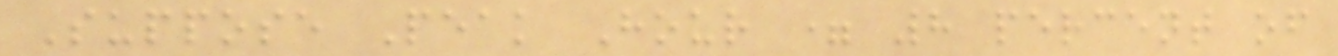Suppose Peak Hour = 8 percent of
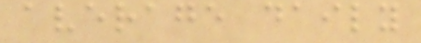average daily
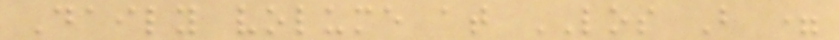Daily volume at LOS B =
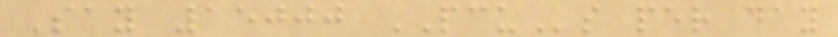Say 15000 PCUs per day
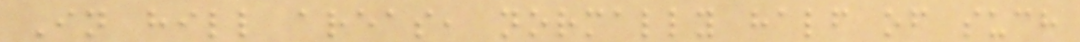In hill areas, normally half of such
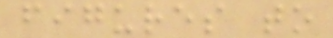figures to
